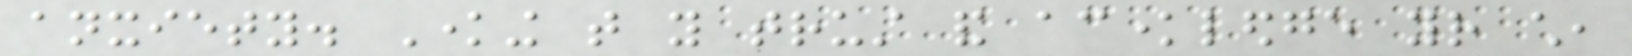anxiety. Knowing that you trust and acknowledge your child,
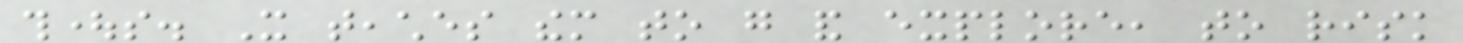thoughts. It teaches them to go and explore, to risk
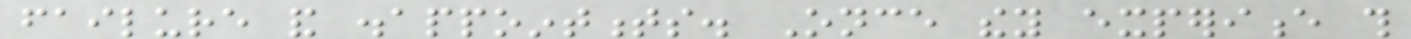failure and disappointments. Once they experience this
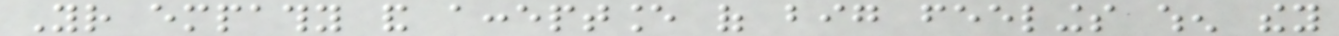Your empathy and acceptance of big feelings when they
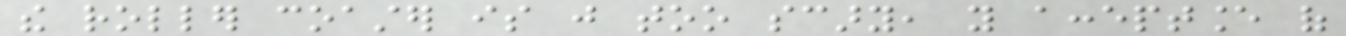the roller coaster is just too scary, you acceptance of
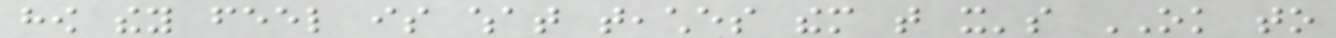how they feel is what teaches them that it's OK to
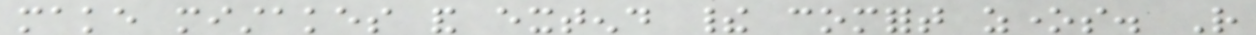make mistakes and extend their comfort zones. Rather
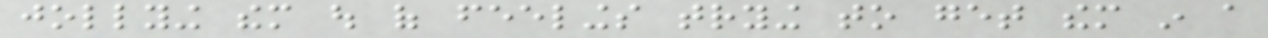jollying them out of feelings trying to get them in a
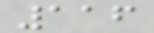116
